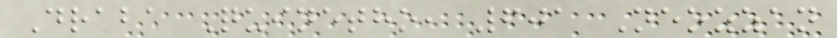Draba Quinetho, 601 Neozzan
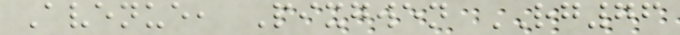Avenue, Pixgwen RG76
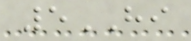5HI
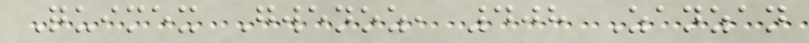Quimex Gwenoz, 408 Zanzan
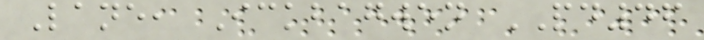Lane, Ickbagwen PD46
